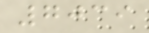7039
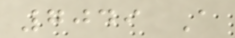7049 A
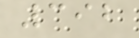392
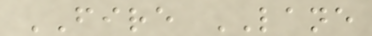FIRE LANE
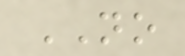NO
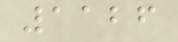1126
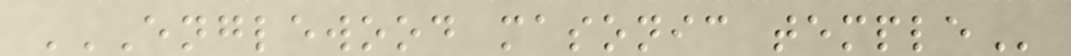ENGLEWOOD MASONIC TEMPLE
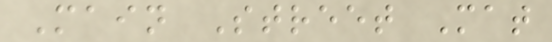Main Street Mat
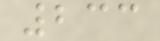233
